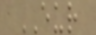EUR
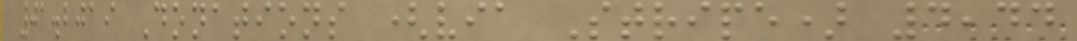01.2019 Donations (via Stripe) 4,44
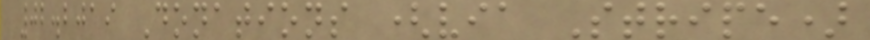02.2019 Donations (via Stripe)
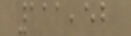111,52
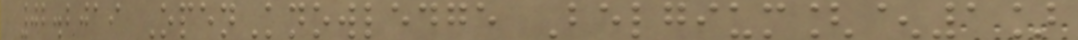02.2019 OpenKnowledge Belgium[^1]
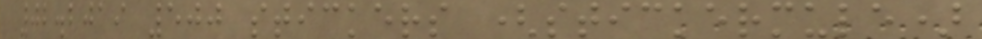02.2019 500 stickers (stickermule)
